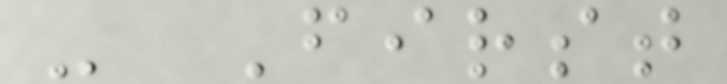- First
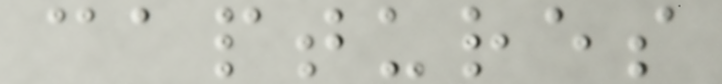captures
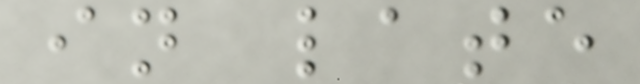in late
